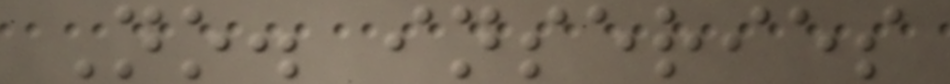No. inseries
